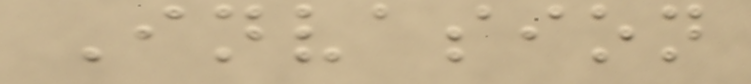Invasion
